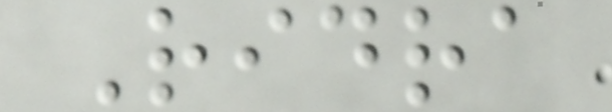Ridra
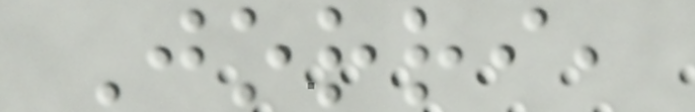Jorri,
